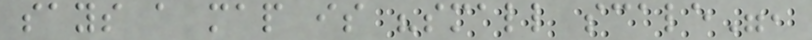says a map is "small scale",
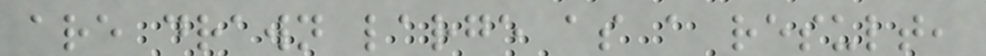are drawn large as a result,
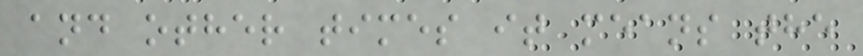and other times it means the
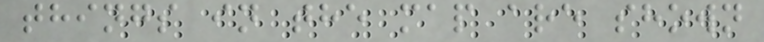things in the map are shown
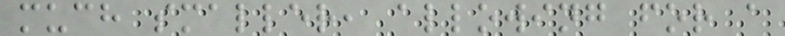much smaller, allowing for a
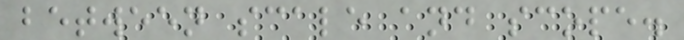between scale and scope.
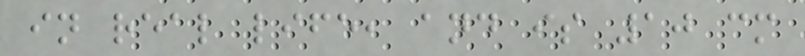in real life, and is 10 cm
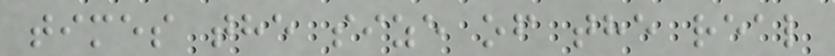times the size of the real
